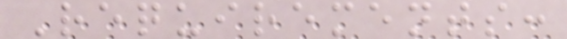Requirements:
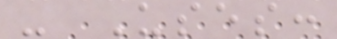- Uses:
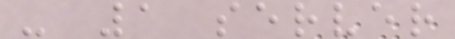- 1 server
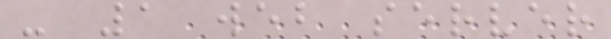- 1 web server
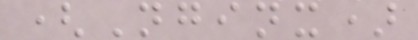(Nginx)
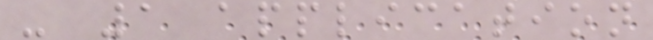- 1 application
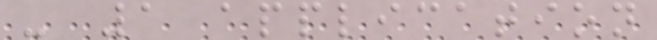- 1 application
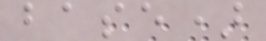base)
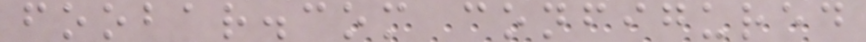foobar.com configured
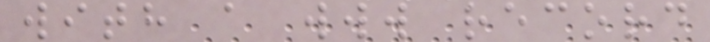with a www record
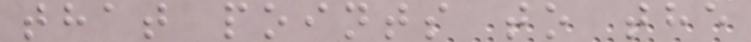that points to the
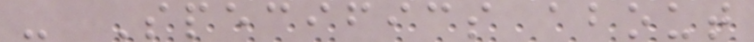- Specifics about
